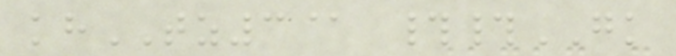khTZ3@ ##GK
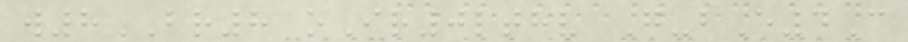w8BR8 oIr0lthv G-bE4C
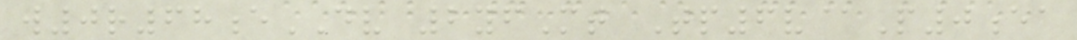w0r68eDV 2yfMt Tp6v@P0ea
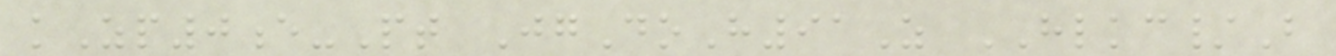kZp0e-Pt JgDoH91Z HLKC/B
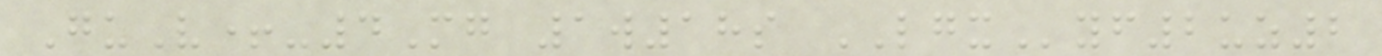GuV+-4Mg 1w18s LGXyf2uz2
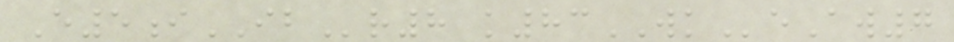E5iIBr8 k83WKeAw7
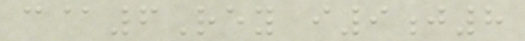c@6Rey i9j8
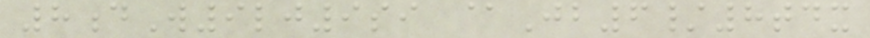8dW9lj9si @Jb6/8tdx
